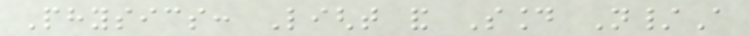Physics: Light and Sound N/A
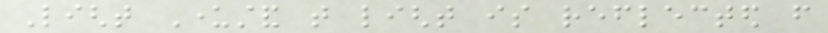Light Understand that light is reflected from
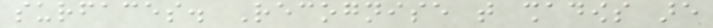surfaces. Recognise that shadows are
